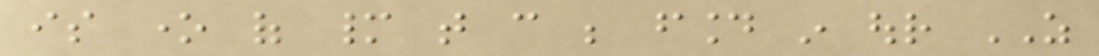is one of many that can be found in our AS
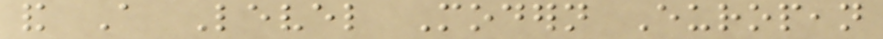and A Level Modern European
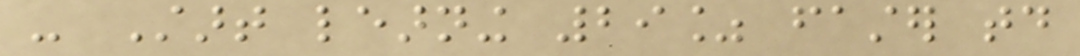- Start learning 29% faster today
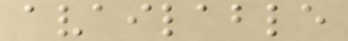available
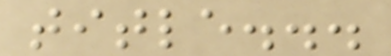title...
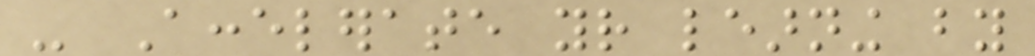- Accelerate your learning by
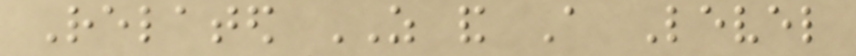Related AS and A Level
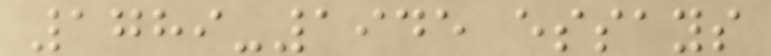1789-1945 essays
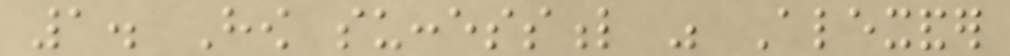1. How successful was Alexander
